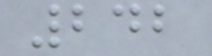242
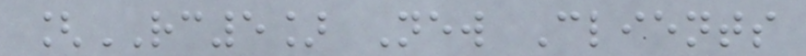[RC5] New Clients
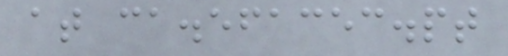at ca.efacec.pt
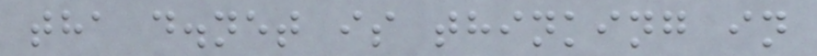tha d.net is thinking in
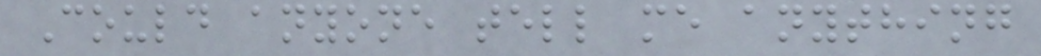Could anyone tell me anything
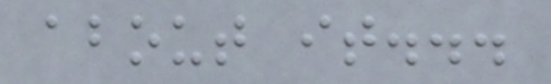about it...
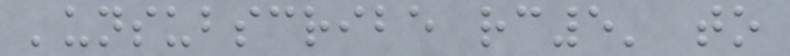'unsubscribe rc5' to
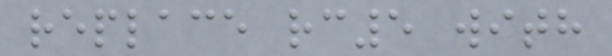replace rc5 with
